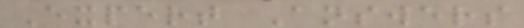Expert Answers
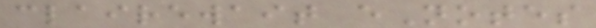clairewait eNotes
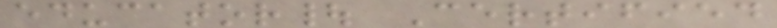educator| Certified
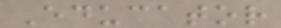Educator
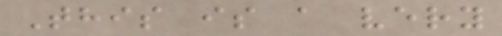This is a very
